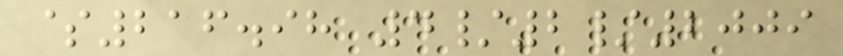$216.98 4/2/2009
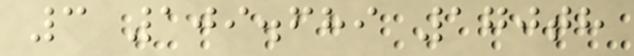3 109.689 170th
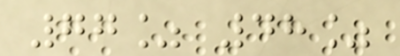77% 48%
